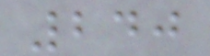240
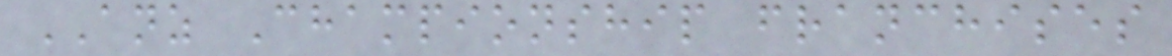ANZ Championship franchises
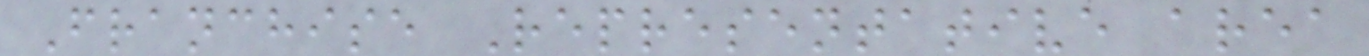Franchise Representative area
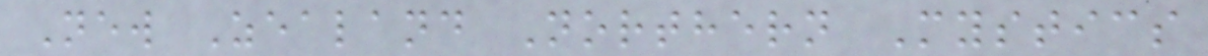New Zealand Northern Mystics
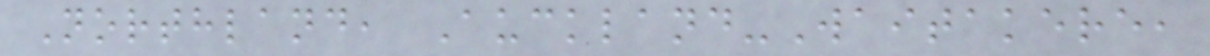Northland, Auckland-Waitakere,
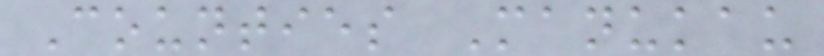Counties Manukau
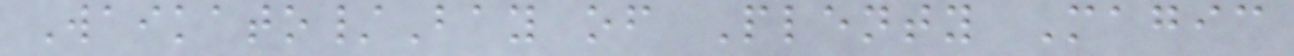Waikato/Bay of Plenty Magic
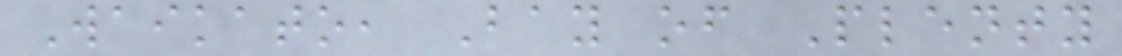Waikato, Bay of Plenty
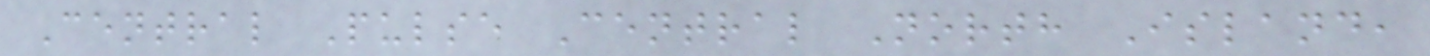Central Pulse Central North Island,
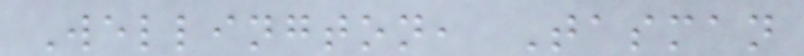Wellington, Tasman
